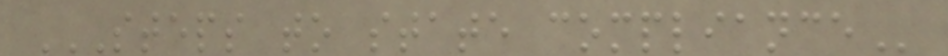STEPS TO STATE COMPLIANCE
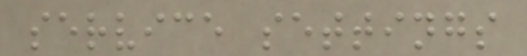service settings
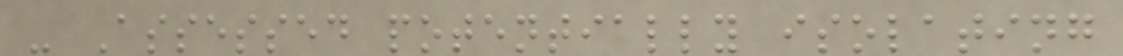- Assessed potentially isolating
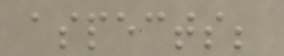aspects;
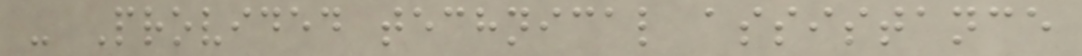- Provided technical assistance
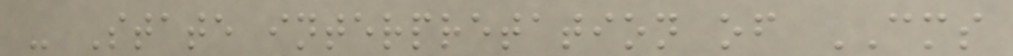- State interpretation of CMS
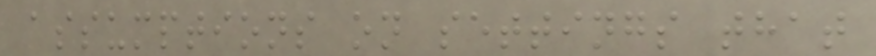assumptions on settings that
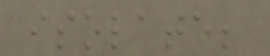isolate;
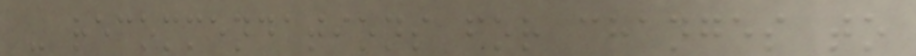- recommendations for changes to
